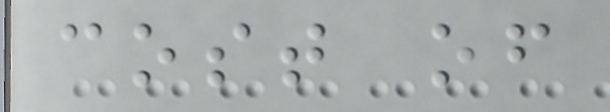cost of
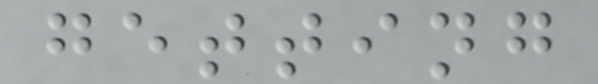getting
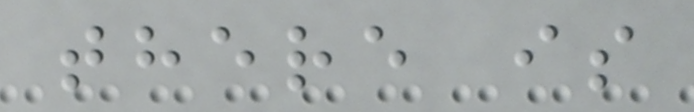there is
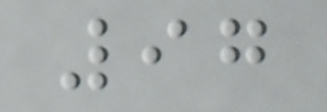97
